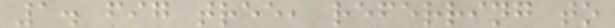1. fig tree, referring to
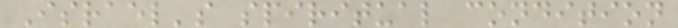Israel's spiritual condition
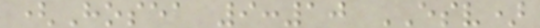(Hosea 9:10 ESV)
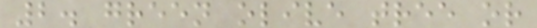2. green olive tree or
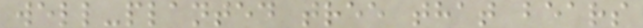well-planted tree that bears
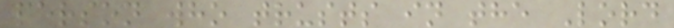person who trusts in the Lord
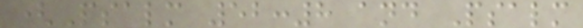(Psalm 52:8 and Psalm
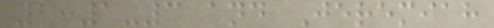1:1-3 and Jeremiah
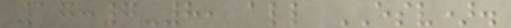17:7-8, all ESV).
